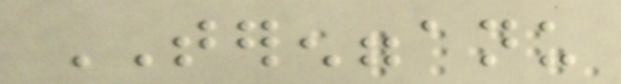TERENGGANU
